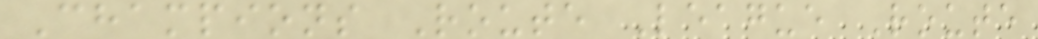Champions Route League Route
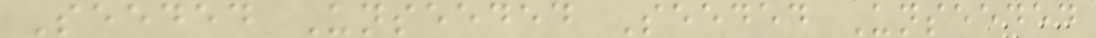Seeded Unseeded Seeded Unseeded
